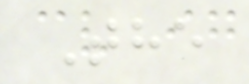The
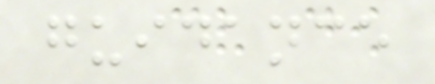guidance
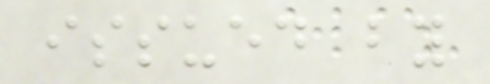issued by
